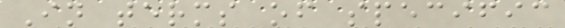In terms of specific
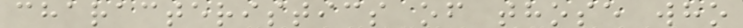characteristics of those who
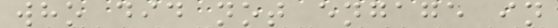who did not engage in
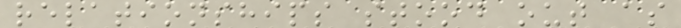relationships stood out as
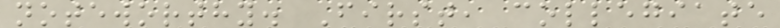noteworthy. First, collegiate
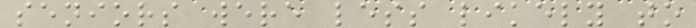seniors were less likely to
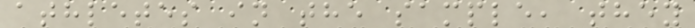athletes in the sample, they
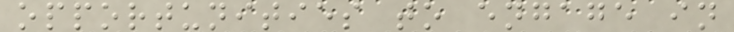opportunities to engage in
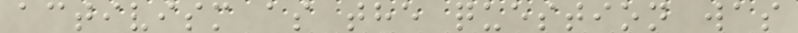activism as the question was
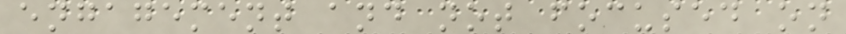engagement and not focused on
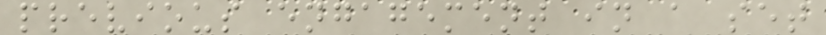previous engagement in a set
